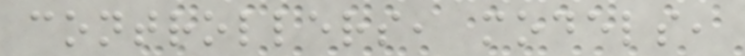controllers, models,
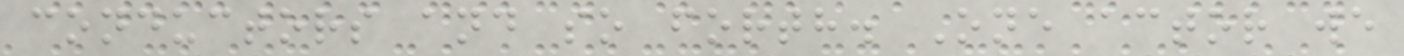conductors and so forth. One actor we
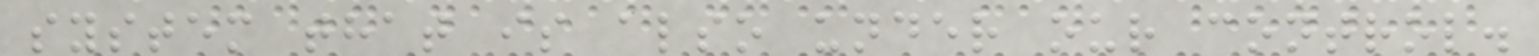system that is also under our control.
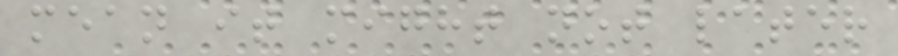mean it might not later
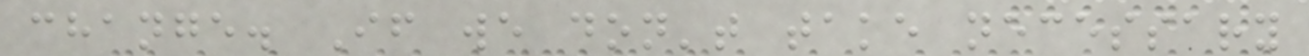change. If we don't take necessary
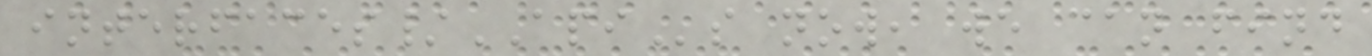interfaces/APIs now, we can find
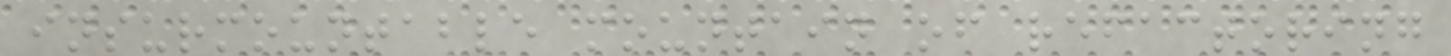insurmountable mountain of refactoring
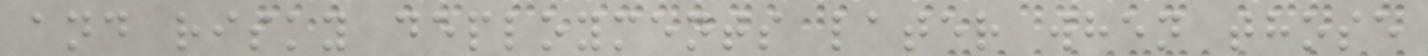and risky deployments later when those
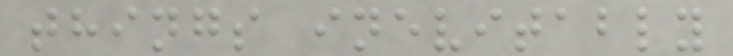things inevitably
